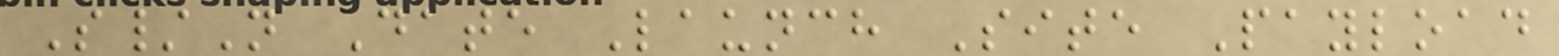S/N Date Launch Site Payload
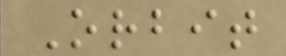Orbit
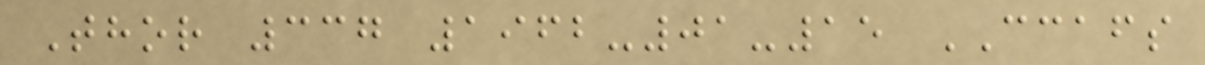Thor 337 1962-01-15 CCAFS
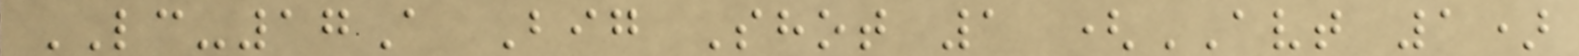LC-17A Big Shot 1 (AVT 1)
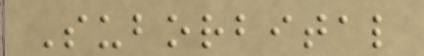Suborbital
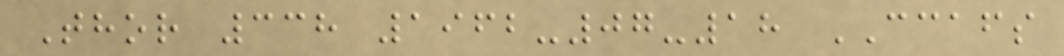Thor 338 1962-07-18 CCAFS
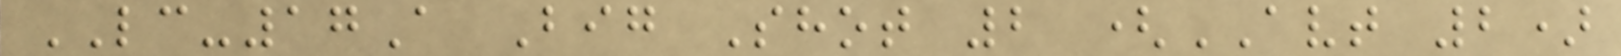LC-17A Big Shot 2 (AVT 2)
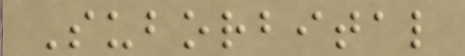Suborbital
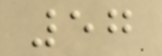57
